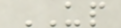UP
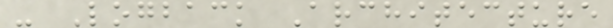- Logback Architecture
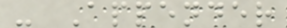- Appender
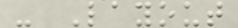- Layout
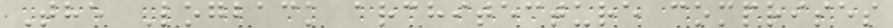The Logback architecture comprises
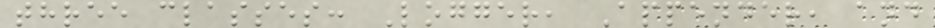three classes: Logger, Appender, and
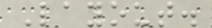Layout.
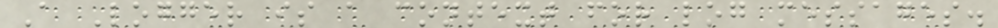A Logger is a context for log messages.
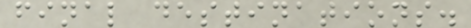final destinations.
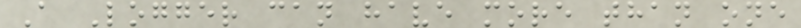A Logger can have more than one
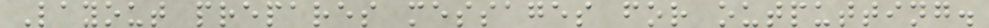Layout prepares messages for outputting.
